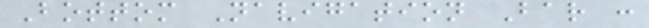Bottom Navigation Bar :
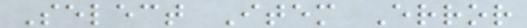Select Item Error
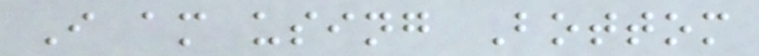I am using Bottom
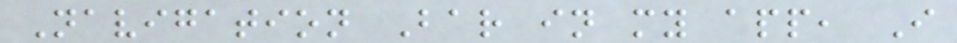Navigation Bar in my app, I
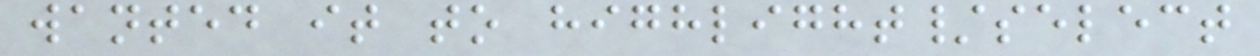wanted it to highlight/select
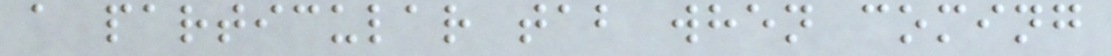a particular tab when coming
